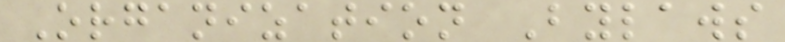Organization Bylaws
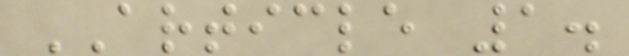ARTICLE 1.
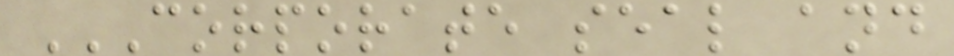CORPORATE SEAL AND
